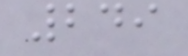249
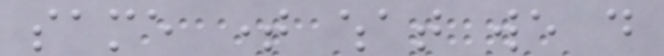same time what we do
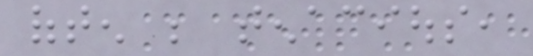often be tenacious,
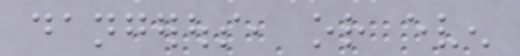dangerous, or even
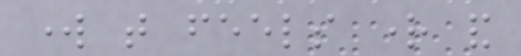work that feels right and
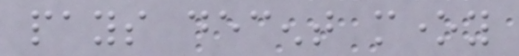pays decent money
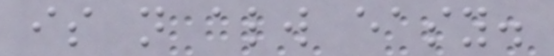is not always easy.
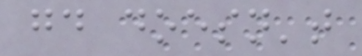good doesn't
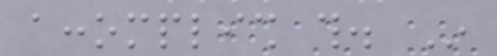accomplish this. In
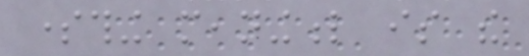something meaningful is the
